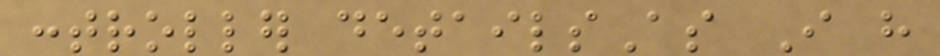controller detailsAs I have
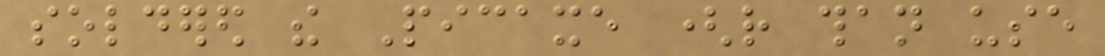soldered the Picaxe (rather than use
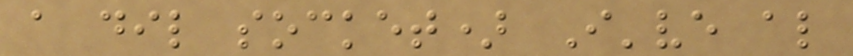a dil socket) I've also
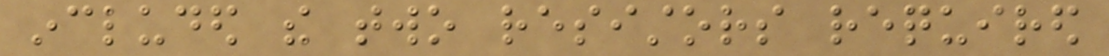included the two resistors required
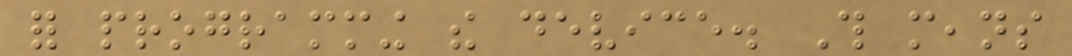for programming the device. This means
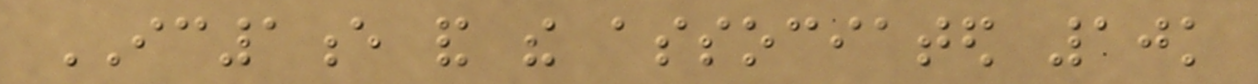IC1e and the associated 10k
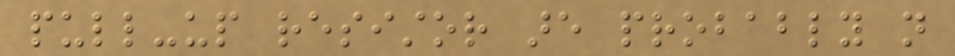pull-up resistor are probably not
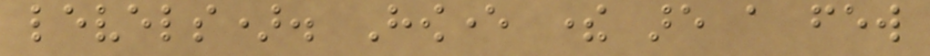levels). However there are a few
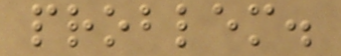problem.
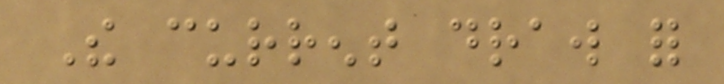The current draw for
